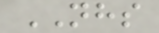NHS
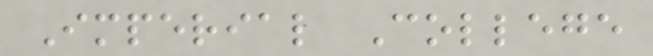Imperial College
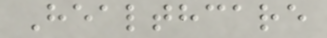Healthcare
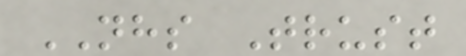NHS Trust
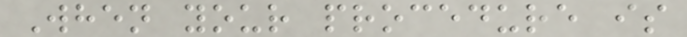When your procedure is
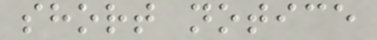short notice
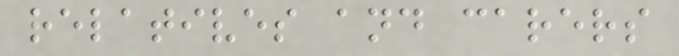relatives and carers
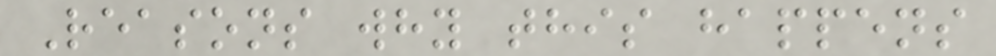Reasons why this happens
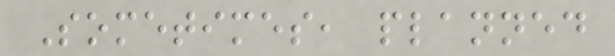Sometimes, planned
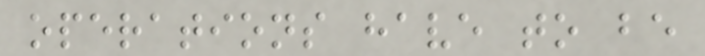operations have to be
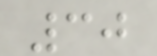30
